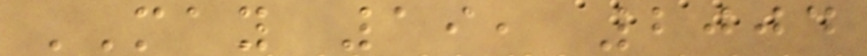MAY 19, 2004
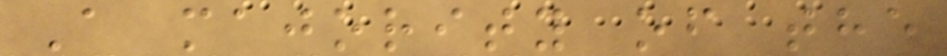A majority of the
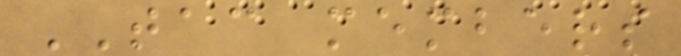TAC members
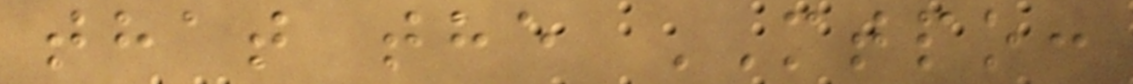that the MTPO:
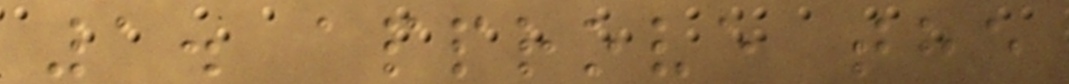1. approve the
